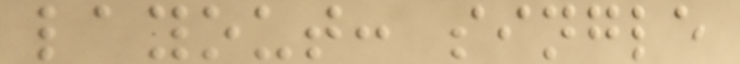layout: single
